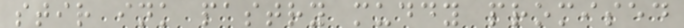stir ink pastry muddy promised
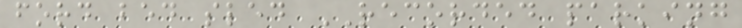ford bed sled RECORDED parking
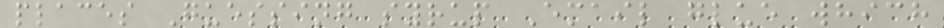places Guessing syrup Email glue which
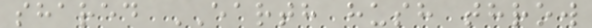shared EARTH hush throw
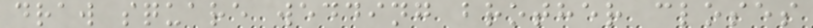draw square wedding brother closes
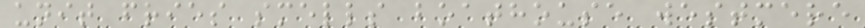unit fries smells boathouse westmere
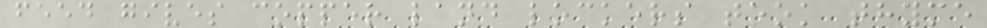feed gives copper land lockers took thyme
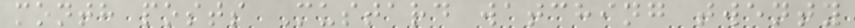month posts Mustard watching twenty
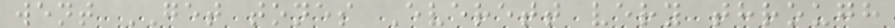went GET tones Everett very through
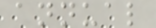annual
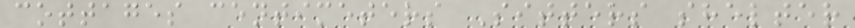cottages centimeters Sitters shelter
